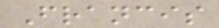Francis
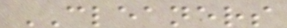CLEANERS
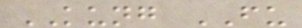KUNG FU
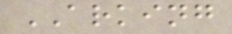ARKING
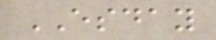ESDAY
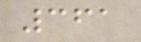361
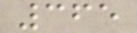365
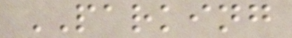PARKING
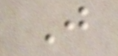J
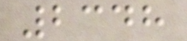2348
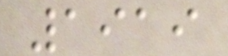1919
